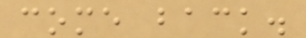come back.
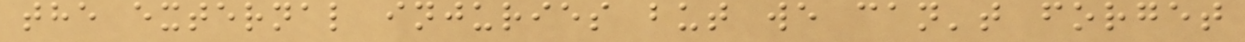the external injuries but we can't forget
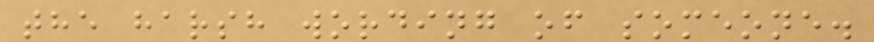the harsh wording of someone.
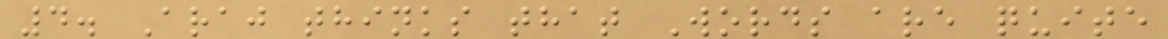4. Araj thinks that Words are quite
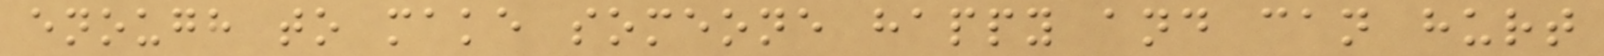enough to make someone happy and can hurt
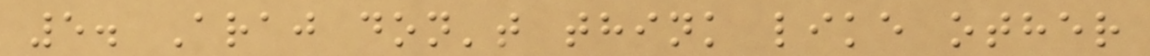5. Araj don't think like other
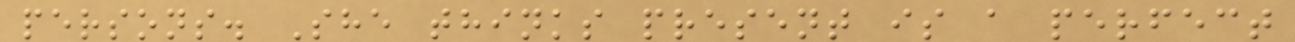persons. She thinks present is a perfect
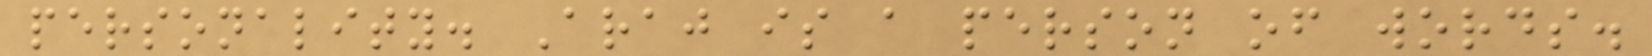personality. Araj is a person of words.
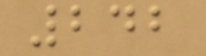242
